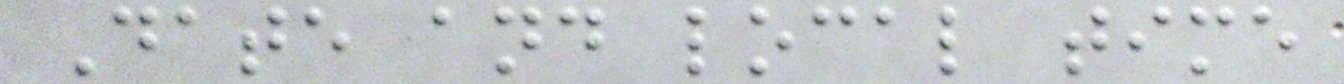Date and local time
